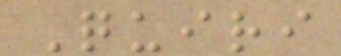Quiri
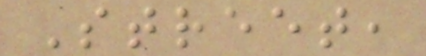Street,
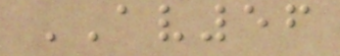AV56
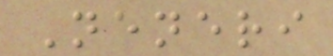Neneri
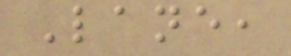Lane,
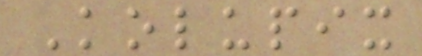Kolupix
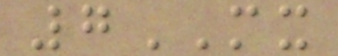7MX
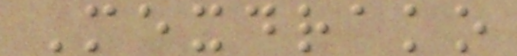Mexdrako
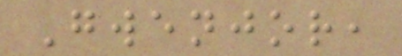Gwenjor,
